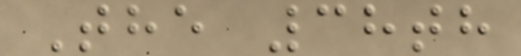The 38th
